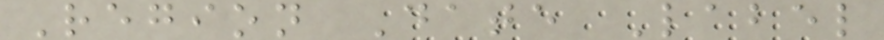Region Date Label
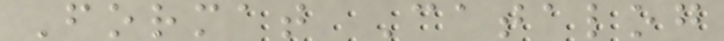Format Catalog
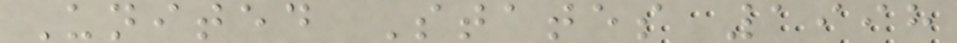United States 1998
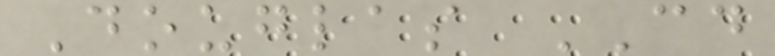Douglas CD
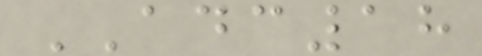ADC18
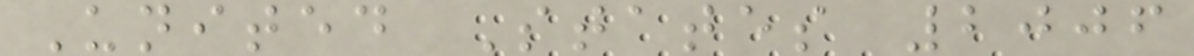United States 2006
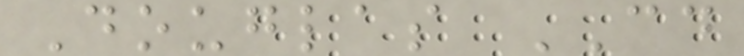Douglas CD
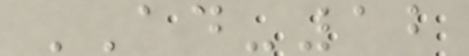AD-12
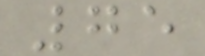75
